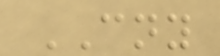CNY
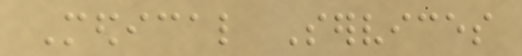Medical Services
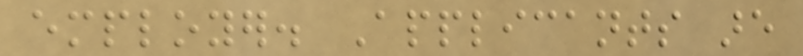employer. Applicants are
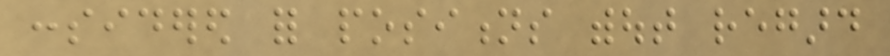considered for positions without regard
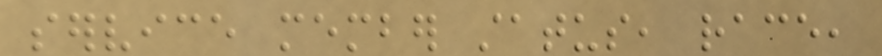service member status, race,
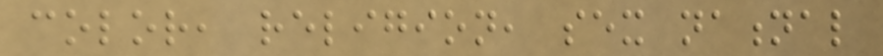color, religion, sex national
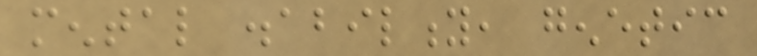mental disability, genetic
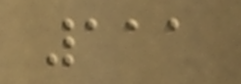111
